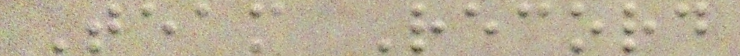Team Record
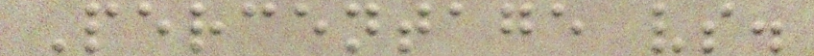Percentage vs.
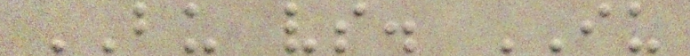BU vs. IU
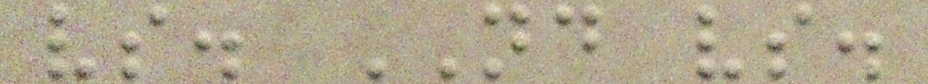vs. ND vs.
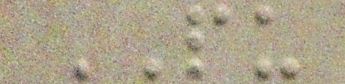PU
